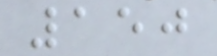150
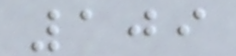109
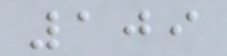109
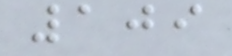109
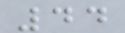44
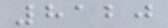8120
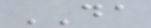DA
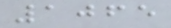1065
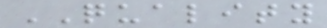QUALITY
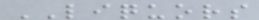LIQUORS
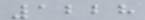1228
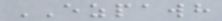EZPAWH
